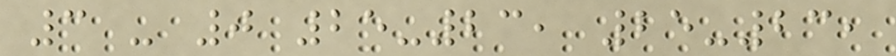3 - 0 25-23, 25-23,
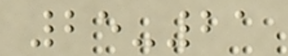25-21
